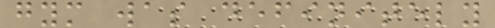gym was definitely
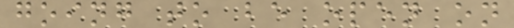going to be open on
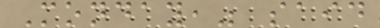Monday," said
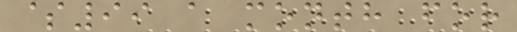$99 a month for
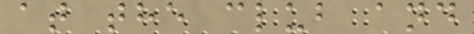at the club and
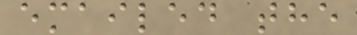emailed the
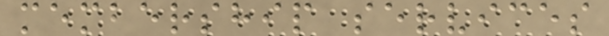membership services
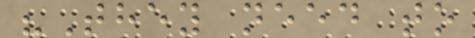"They need to
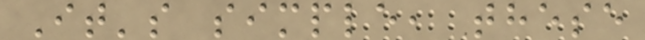It's simple, these
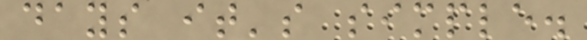days it's simple.
